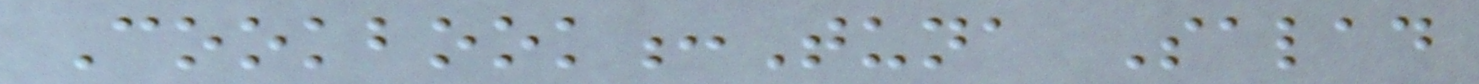Cookbook:Tuna Salad
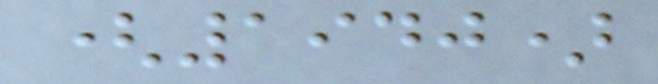(1940)
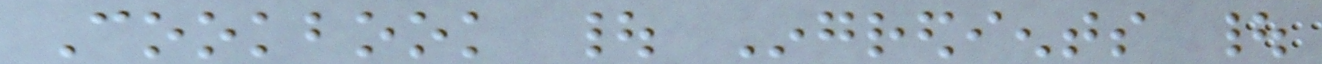Cookbook | Ingredients |
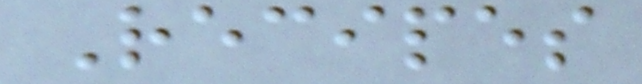Recipes
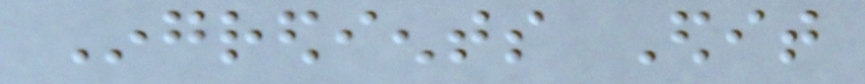Ingredients Edit
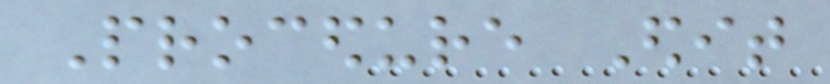Procedure Edit
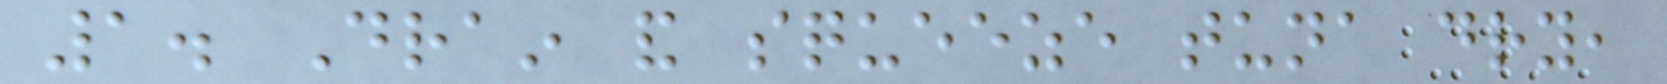1. Drain and squeeze tuna dry,
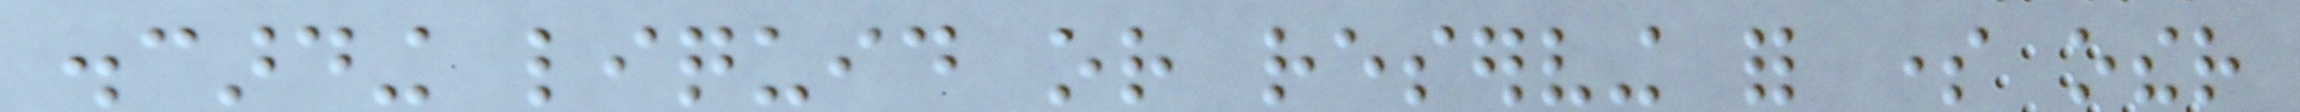discarding liquid or reserving for some other
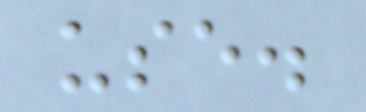use.
